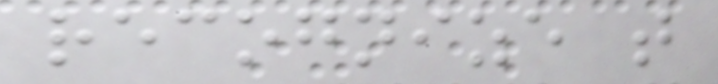recognize that
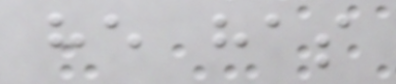he has
